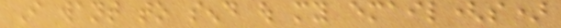I want to send out my email(s)
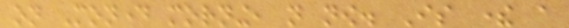on Monday morning, not now. Is there a
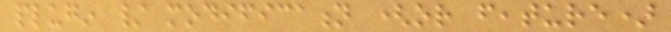plugin / modification (or feature)
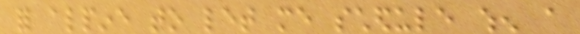for alpine to let me schedule when a
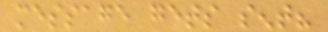message gets sent?
